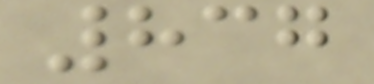837
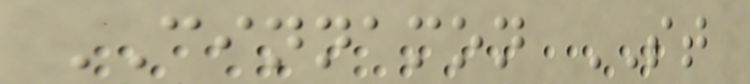CINNAMON ST
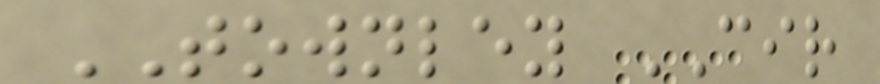TOWNLEY CIR
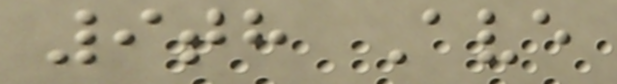9th Ave
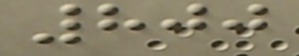800
